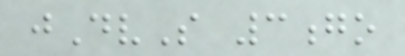jDvS 3go
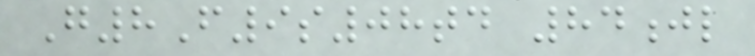G8F9s08td 84jl
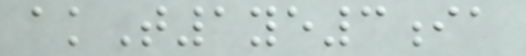akT1ye3ia
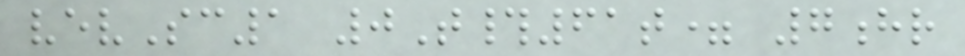vevSc1 0T#61t= 7hr
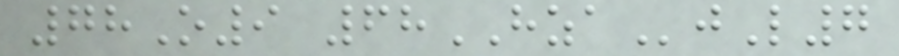78O9 68HZAjL7
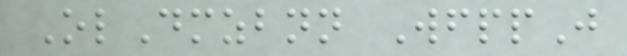OlDmzbnn WfppJ
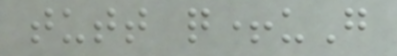tutt q+uG
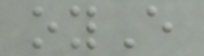oyE
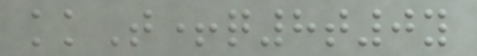kkT+q8t0y
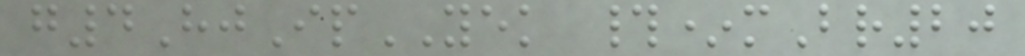g4HjIpYEK #*mBr20
